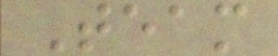Team
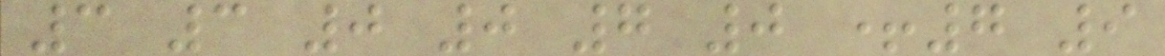3 3 0 0 7 0 +7 9
